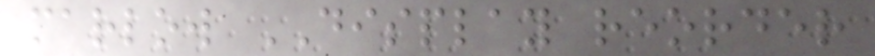marlow DISPLAY reorder
